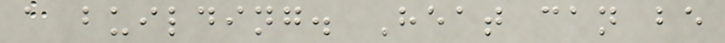a building. Heat can be
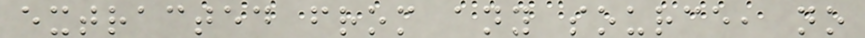extracted from any source, no
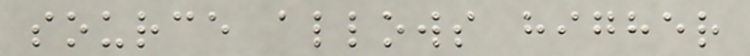source allows higher
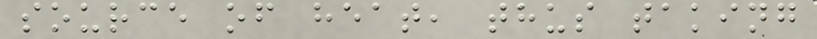source of heat, thus taking
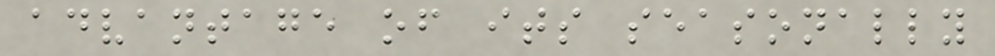advantage of its seasonally
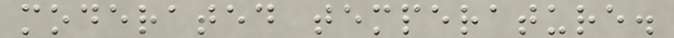moderated temperature.
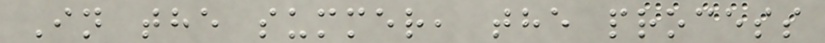In the summer, the process
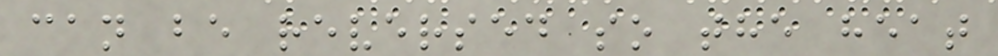can be reversed so the heat
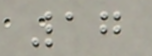17
